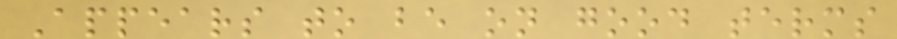Appears to be on good terms
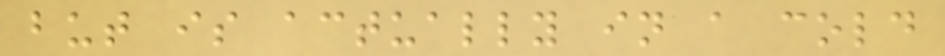but is actually in a cold
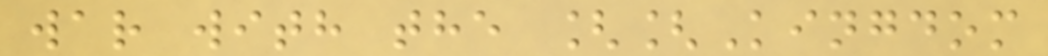war with the [[Kingdom
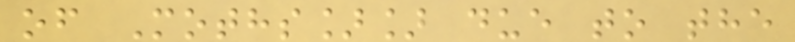of Moths]] due to the
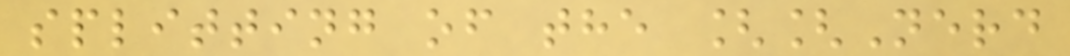splitting of the [[Nerd
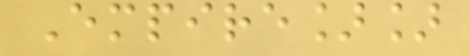Empire]]
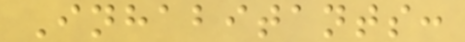Inhabitants:
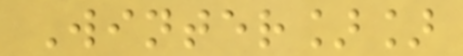Winter]]
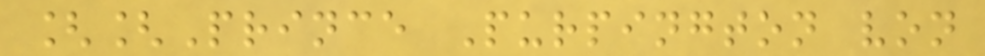[[Prince Purpington von
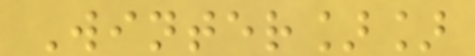Winter]]
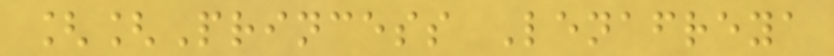[[Princess Lenafreya
